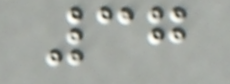37
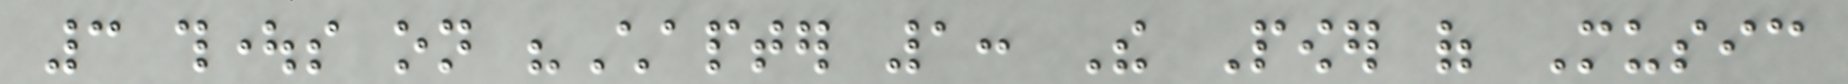3 thoughts on "Chapter 1: The Power of Music
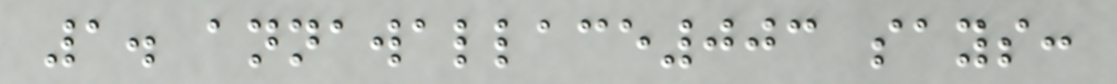1. annawallace003 says:
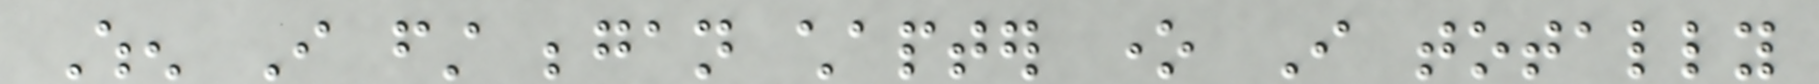When I first began chapter one I totally
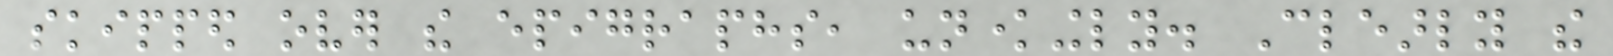skipped over the epigraphs, unknowingly. Clearly the
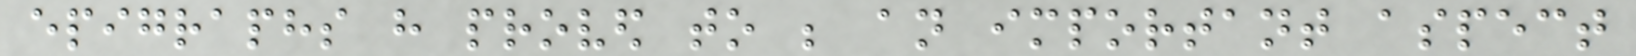epigraphs have proved to be an important aspect
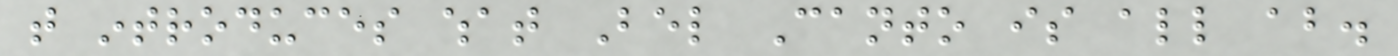that introduces what Bel Canto is all about.
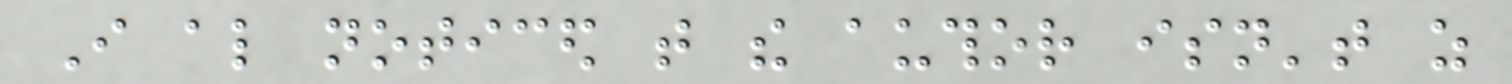I also noticed that the author isn't as
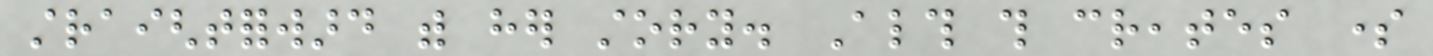straightforward with her story. Although this creates some
